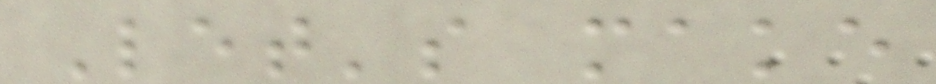Let's make
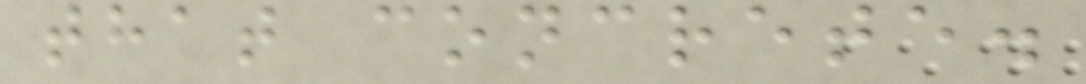that concrete.
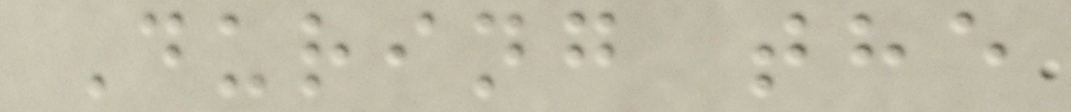During the
